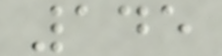145
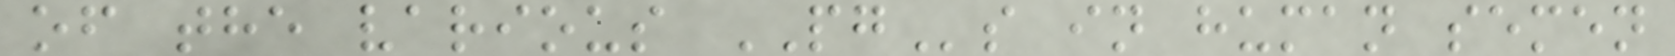of the various PGs in human semen
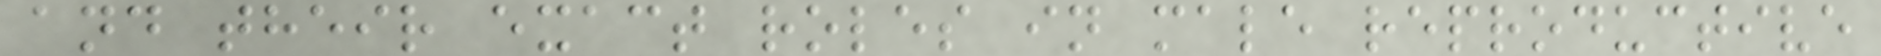and their exact roles in male reproductive
